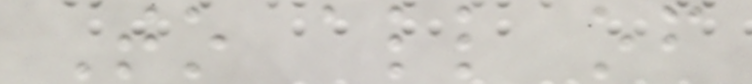To all of
